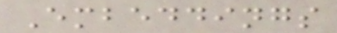Embeddings
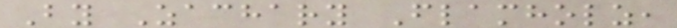By Zachary Flamholz,
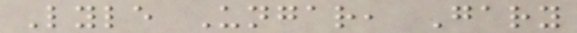Lyle Ungar, Gary
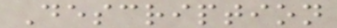Description
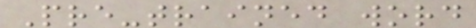Pre-trained word
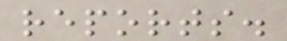reports.
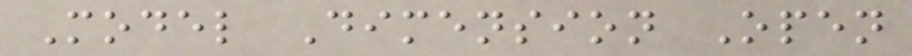Model Dimension Open
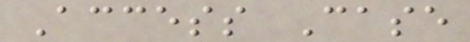Access Case
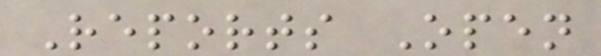Reports Open
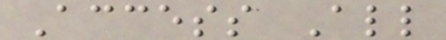Access All
